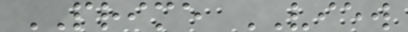PRIME VIEW
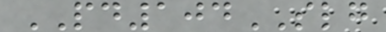PD104SLG
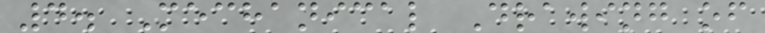4. Mechanical Drawing of
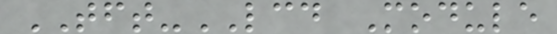TFT-LCD Module
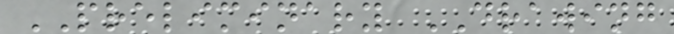PRELIMINARY DRAWING
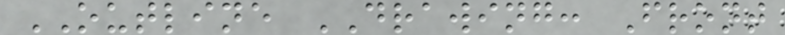OUTLINE DRAWING: Front
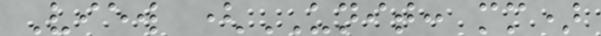View (UNIT: mm)
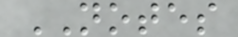NOTES
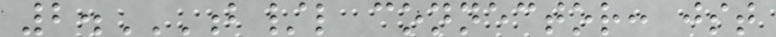2.B/L CONNECTOR: JST
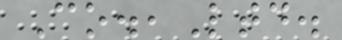Co.,Ltd.
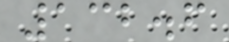132.6
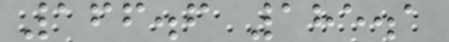166.6 185.1
